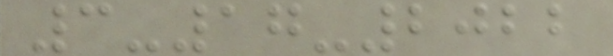3-17-2022
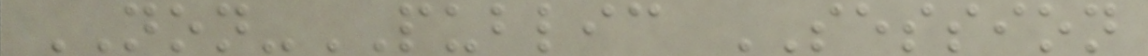NON-PUBLIC SESSION
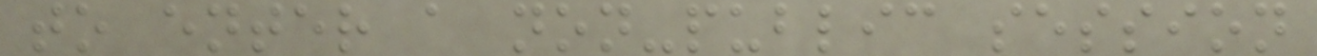to enter a non-public session
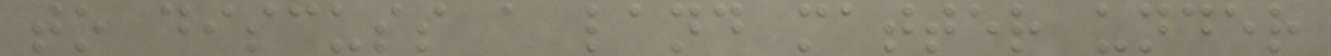to discuss a land matter under
